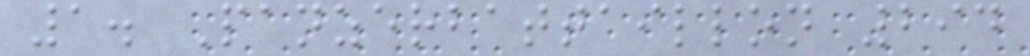1. Panzerbattaillon 294
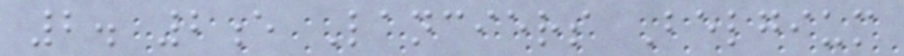2. 2e Lanciers Belgium
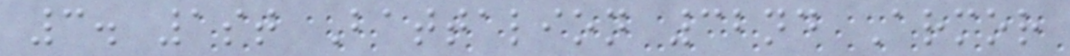3. 1st Battalion 32nd Armor
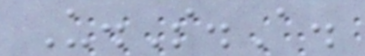U.S.A.
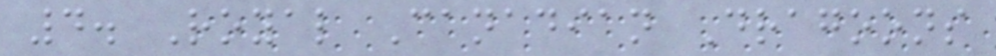4. Royal Canadian Dragoons
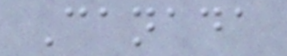Canada
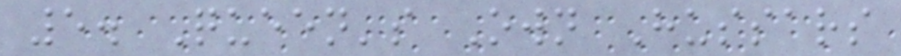5. Queen's Own Hussars
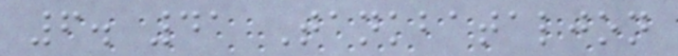6. 41 Tankbataljon
